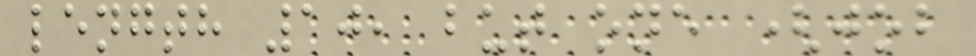length 10, but one (job
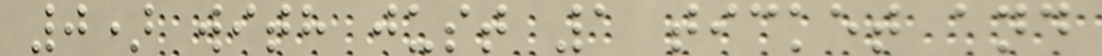0) with just 1 ticket and
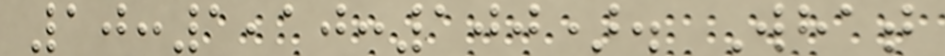10:1,10:100). What
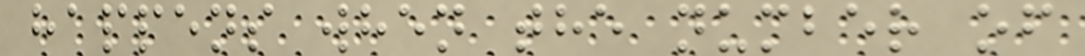happens when the number of
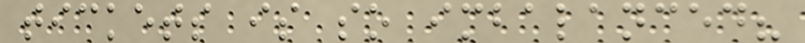tickets is so imbalanced?
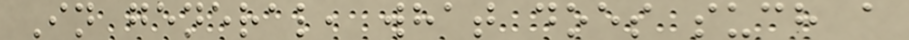In general, what does such a
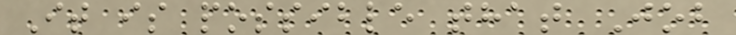It is possible that Job
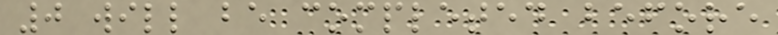0 will be completed before
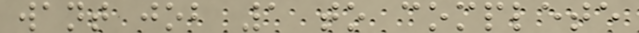want job 1 to complete
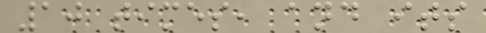10 times, and its
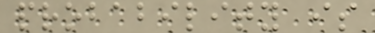probability is
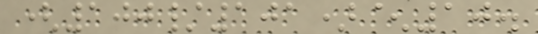(100/101)^10.
